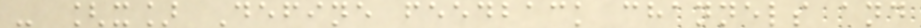- [x] Define feedback channels and
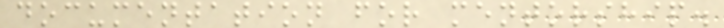documentation for mentorship.
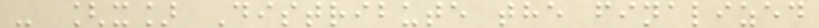- [x] Distribute the finalized
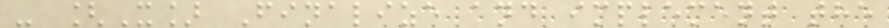- [X] Finalize and implement the
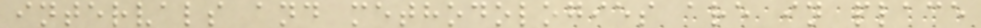intervals and methodologies are in place
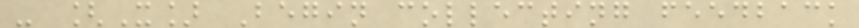- [X] Begin collecting feedback
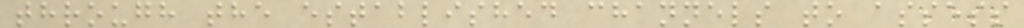through the established channels to assess
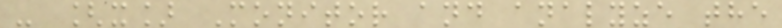- [x] Monitor and analyze the
